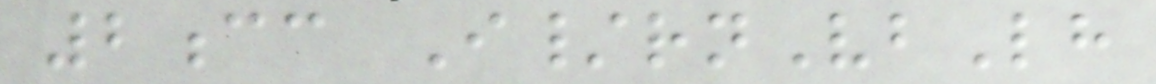2cc I/rnVbLh
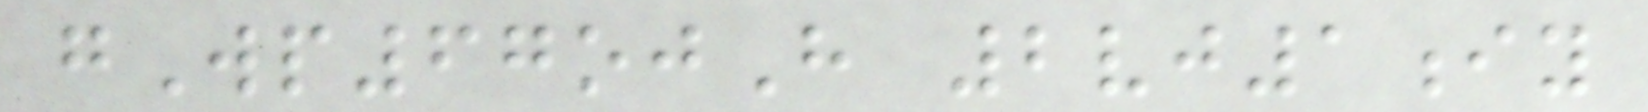gWp67ojH 2vj1iy
